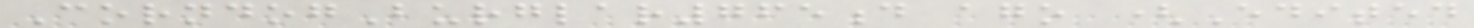CorndogBurglar765d ago (Edited
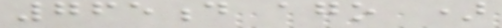765d ago )
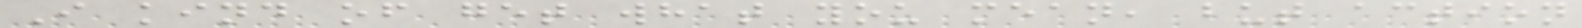I kind of get what you mean, but action
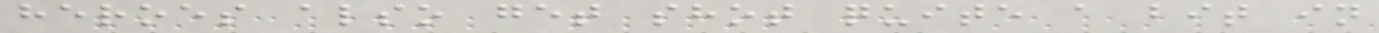heroes also get shot quite a bit in
